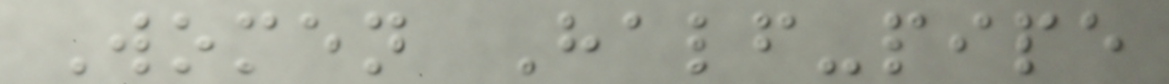Women Half-pipe
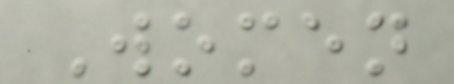Women
